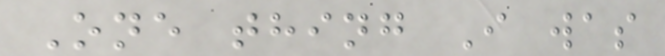One thing I was
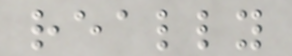really
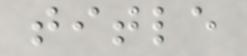title
